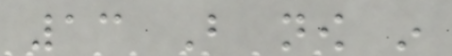13 But now in
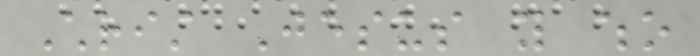Christ Jesus you who
